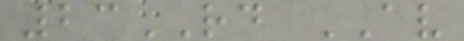23RD AV
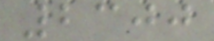2300
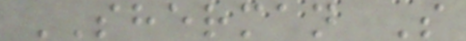SHERMAN S
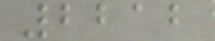2212
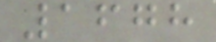1678
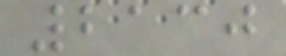2130
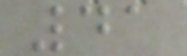41
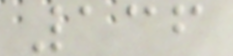136
